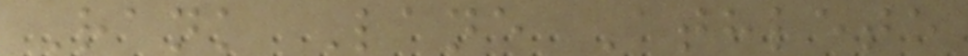Rank Lane Athlete
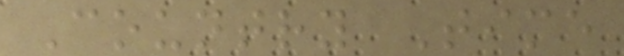Country Time
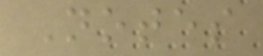Notes
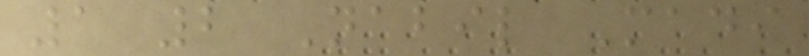1 2 Nabil Madi
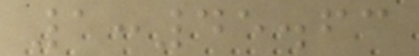1:45.63
